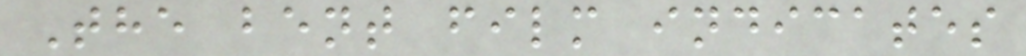The bent film indicates
